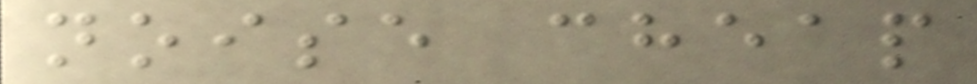noise cheap
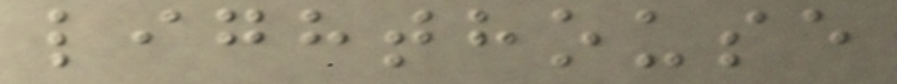lighthouse
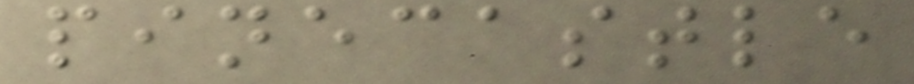pinecastle
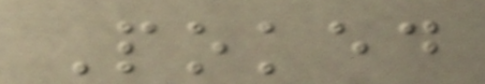Poked
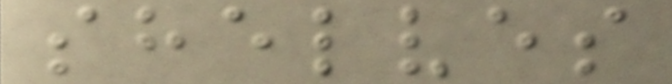shelves
